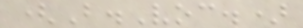(B.Voc.)
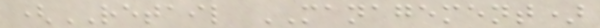(RETAIL MANAGEMENT)
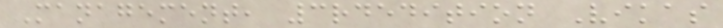Management, 3rdedition Vikas
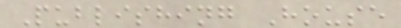Publishing House
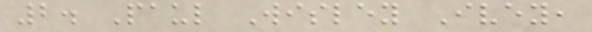2. Paul Wisley Ivey,
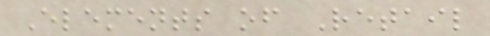Elements of Retail
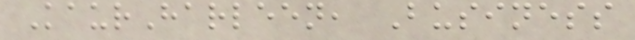KaurHarleen, Business
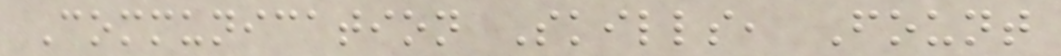Communication Skills, Fount
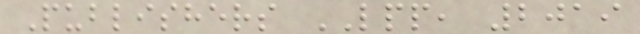Publishers LPP, 2019
